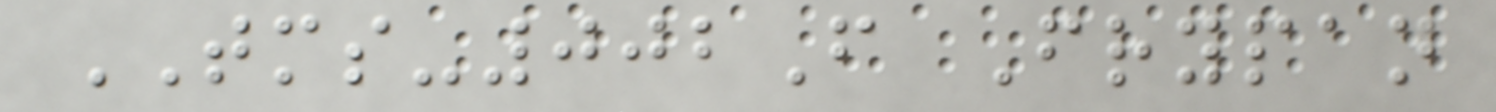TMS-002F Frypan
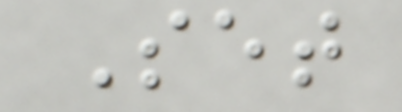Set
